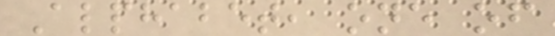Alphabet, one of
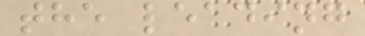the leading
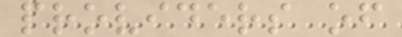providers of
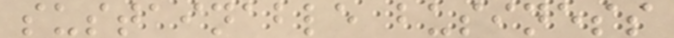sustainable business
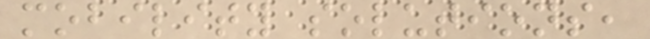mobility solutions,
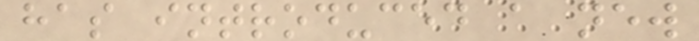has introduced a new
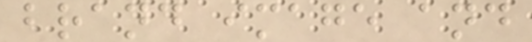brand image and
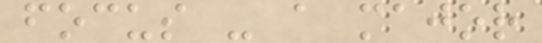focus - a major
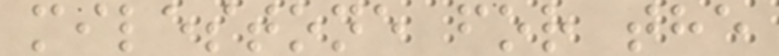milestone for the
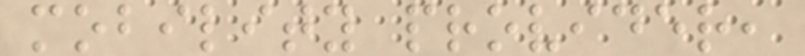mobility provider,
